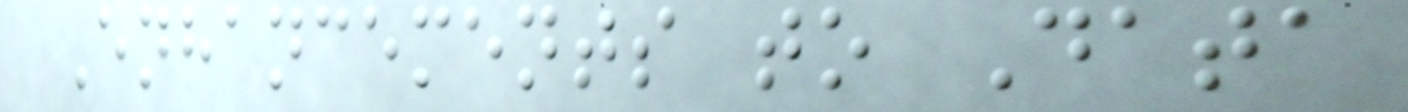Enhancements to Data
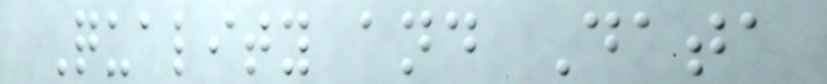Quality and Data
